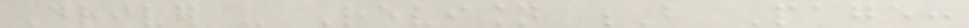Driver - Revision B Page:
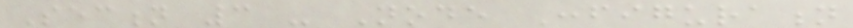Section 3 - Node Configuration
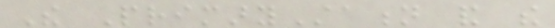The PrimaryStation and the
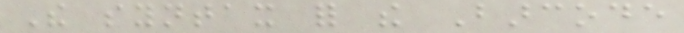The syntax for the Barcode
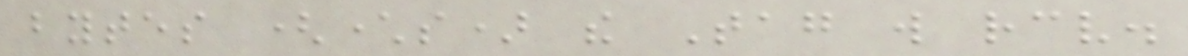bytes (characters) the Tag will receive.
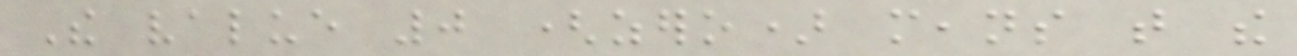The value 0 (zero) means that the
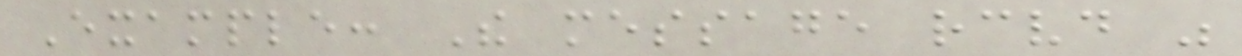Example: The message received was
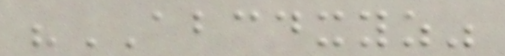"ABCDXYZ"
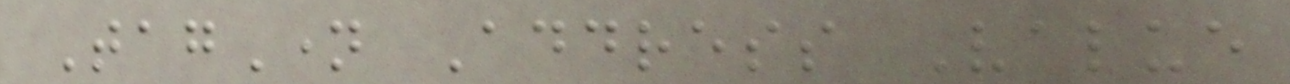TagName Address Value
